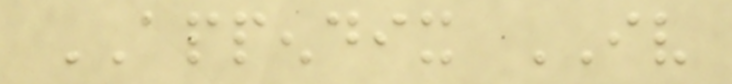APPENDIX IV
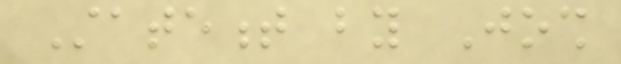Statement by Josh
